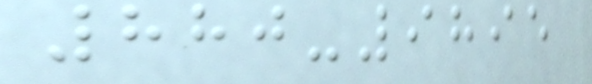880-9895
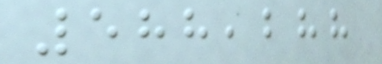588,288
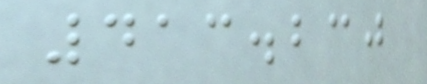413.230
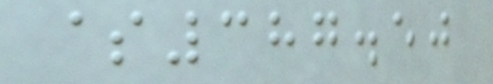$387.50
